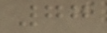77
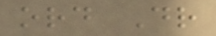ord Dr
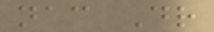nac Dr
